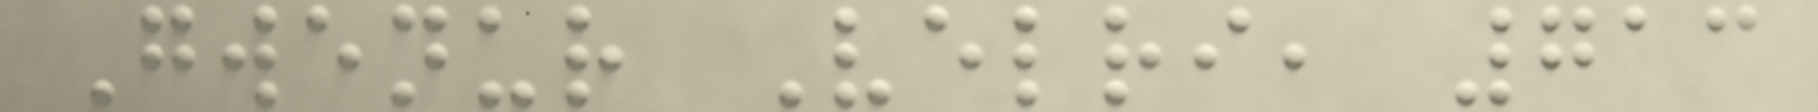Gwenur Velri, 713
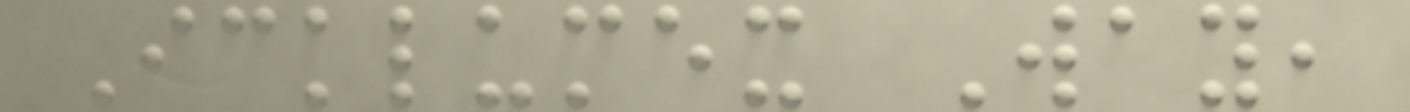Icklumex Way,
